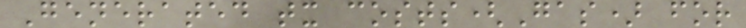Generated tx costs(Gas) for
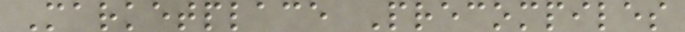Marketplace Precompiles
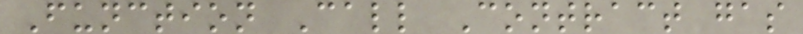Function Call Contract gas
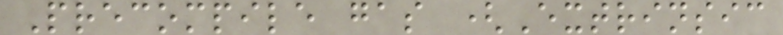Precompile gas (Extrinsic
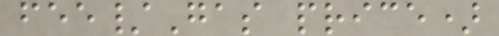fee/Gas price)
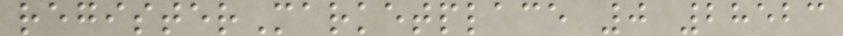registerMarketplace 0 28523
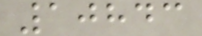10843
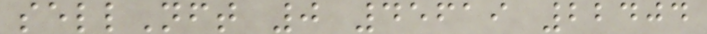sellNft 0 45619 22404
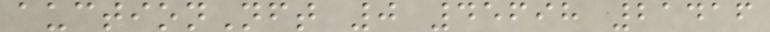auctionNft 0 45698 21416
